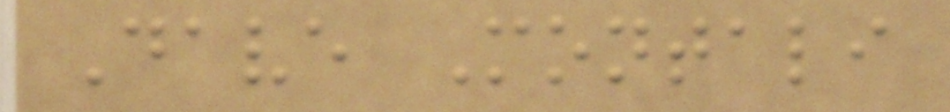Dave Montali
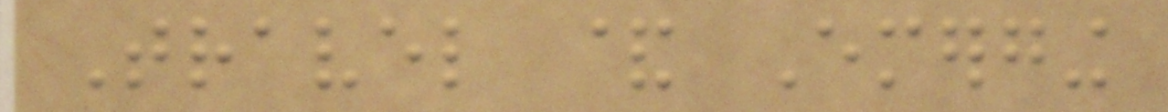Travel & Emerging
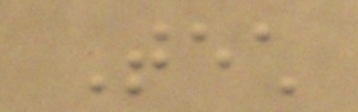Tech
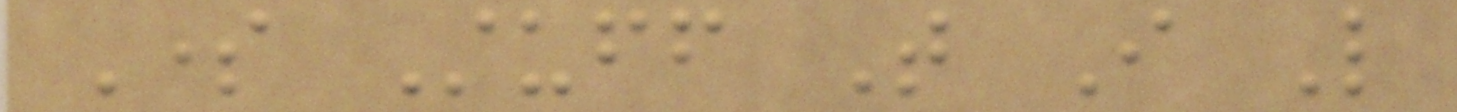Some Stuff That I Like
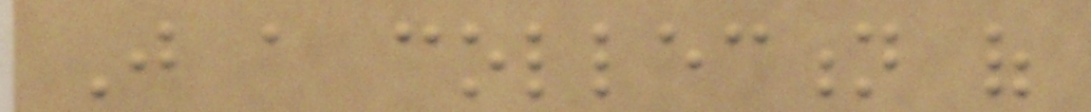Just a collection of
